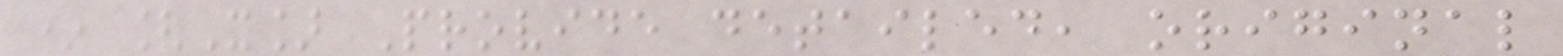* [X] Provide detailed, original
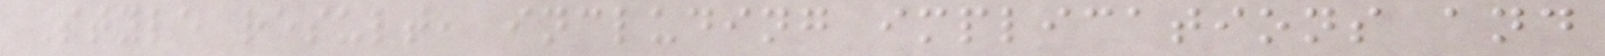Style result, including implications and
